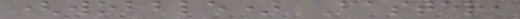(wobble) Faster,
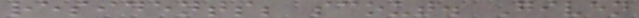residents; scout. Given
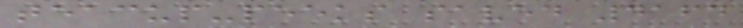teacup-peeks saved 4164
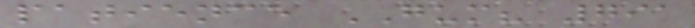patience GUM? 791
